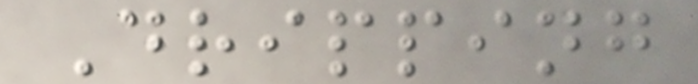Dripping
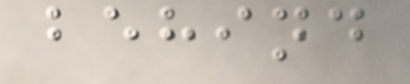behind
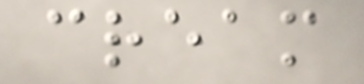cream
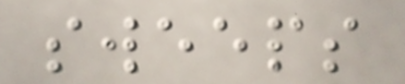sweeps
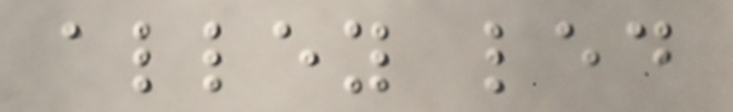alley led
